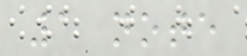1 note
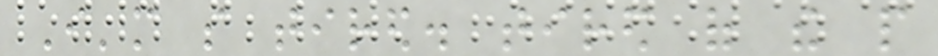I'm so tired. tired of the people
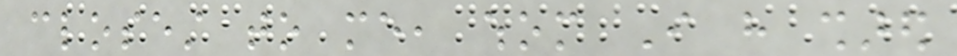closest to me, whom I have shared
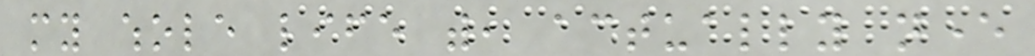my whole life with, actually never
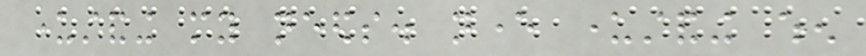understanding my needs. never understanding when
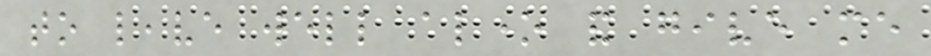to leave well alone and give me
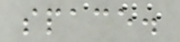space.
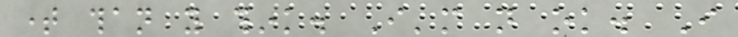time than you think. I'm not ok. I
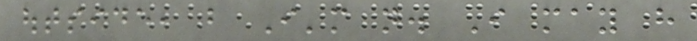outside, but I'm not. I may have
